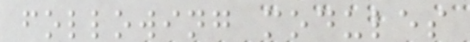following modules
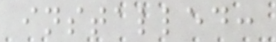installed:
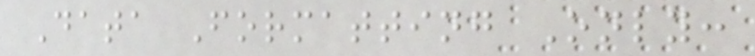Data Formatting Only:
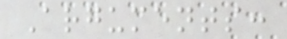Arguments:
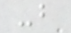-b
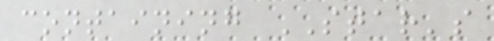containing STAR's
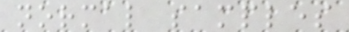normal samples
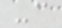-c
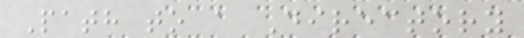Path to a Directory
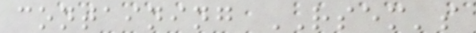containing RSEM's
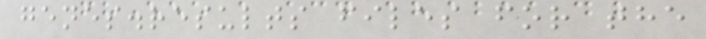genes.results files for the
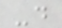-d
